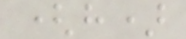(h)
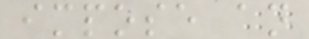impose an
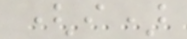(i)
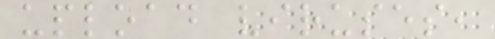upload viruses,
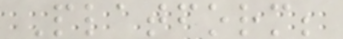Platform;
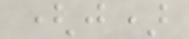(j)
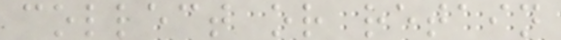collect or retain
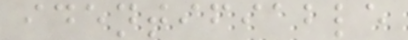identifiable
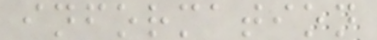information
